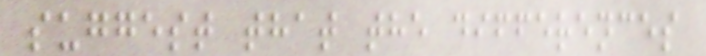suggest that the differences
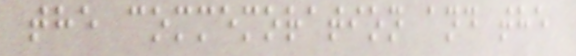the commemoration and the
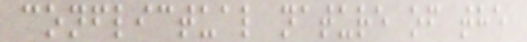conflictual nature of the
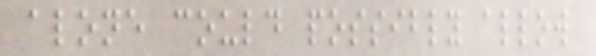alone could possibly allow
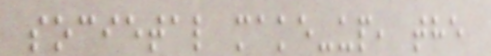societal make-up, the
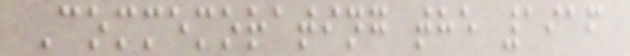Commemorating the 1916
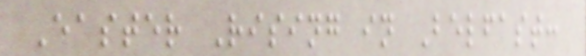Easter Rising in Belfast:
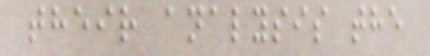their analysis the
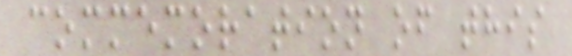commemoration of this
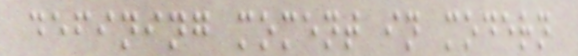defining moment in modern
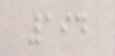194
